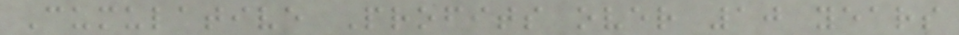Cumulative Profits over 10 years
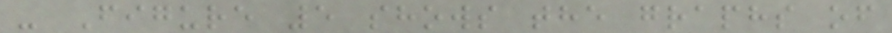- Figure 5 shows the graphs of
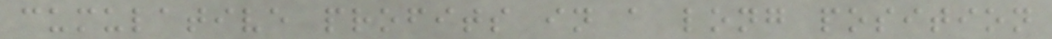cumulative profits in a long position
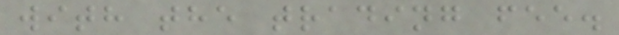with the trading fee.
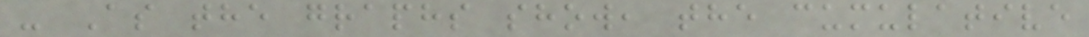- As the graphs show, the cumulative
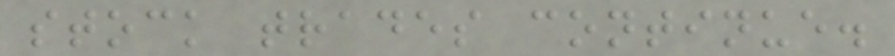stock trades continue.
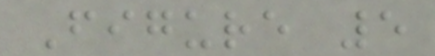Figure 5
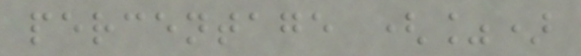percentage (%)
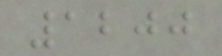1200
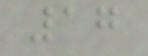17
